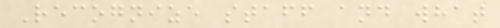Recognize staff and what
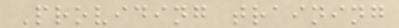Providing training
